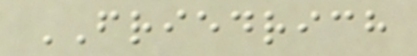FRIEDRICH
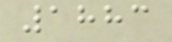1883
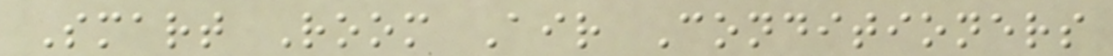Smart Room Air Conditioners
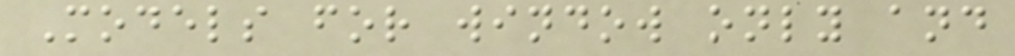Models for window only and
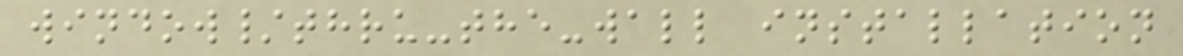window/thru-the-wall installation
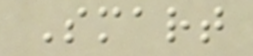Smart
